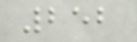252
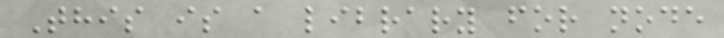This is a library for node
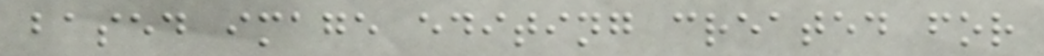based image editing created for
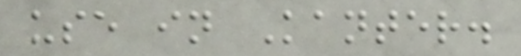use in Kanter.
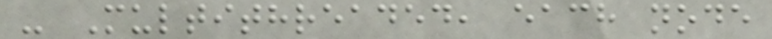- Multithreaded, each node
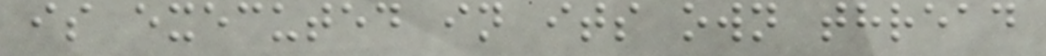is executed in its own thread
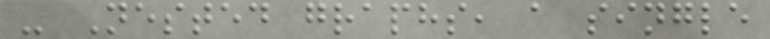- Nested graphs, a single
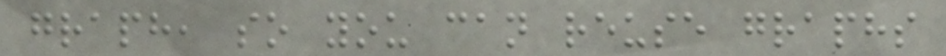graph, so you can reuse graphs
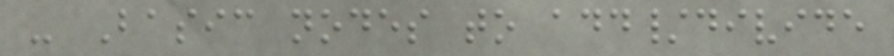- Basic nodes to add/divide
